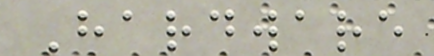Hardware
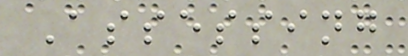Assessing
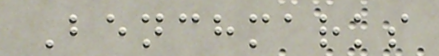Benchmarks
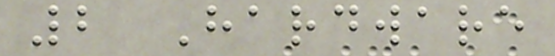2 Hardware
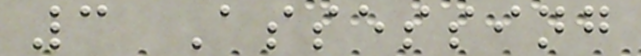3 Assessing
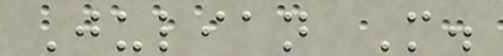Julian M.
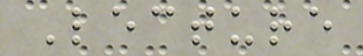Lecture
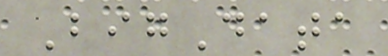BigData
